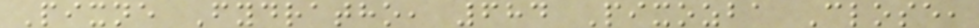Pixne Fydratho, 684 Pixozba Close,
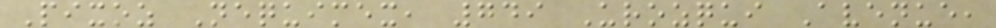Pixoz Nequimex, 749 Urozqui Avenue,
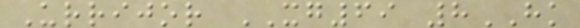Urrijor XG69 8HK
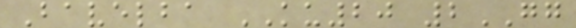Bavelba KU20 2GG
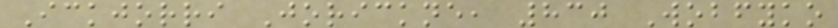Ickjorri Jorickne, 830 Wobfyko
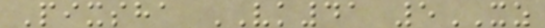Pixsha VK41 5XZ
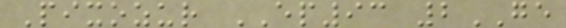Pixozur EP93 2GE
